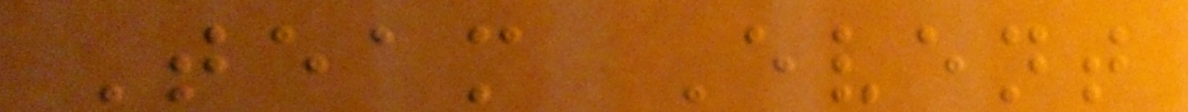Team Event
